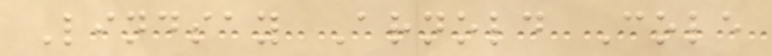Lindsay Arnold Cole
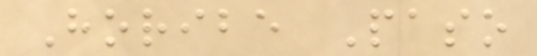Horibe Paso
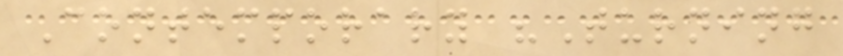Contemporary "Turning
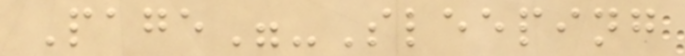Page"-Sleeping
